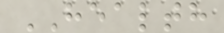HEALTH
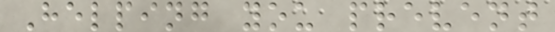Helping you prevent
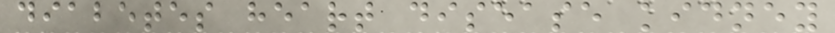diabetes heart disease kidney
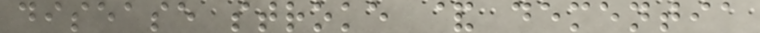disease stroke & dementia
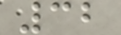32
